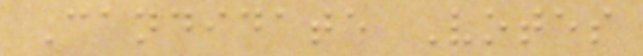Candidate Votes
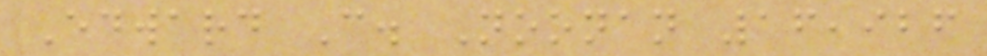Edward C. Noonan 16,926
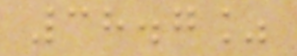38.7%
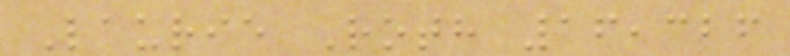Laurie Roth 16,326
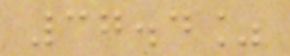37.4%
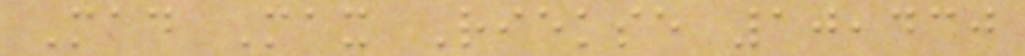Mad Max Riekse 10,430
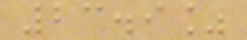23.9%
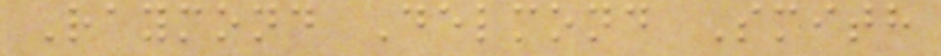Raymond Delmond Smith
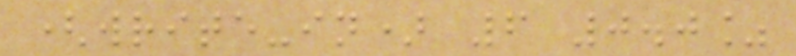(write-in) 6 0.0%
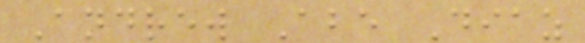Andrew Abe Diaz
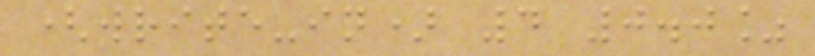(write-in) 4 0.0%
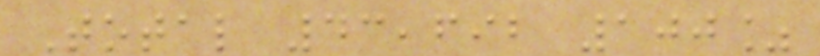Total 43,692 100%
